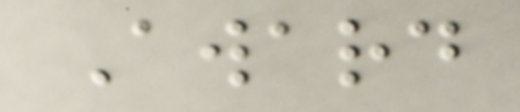Award
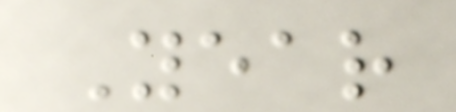Year
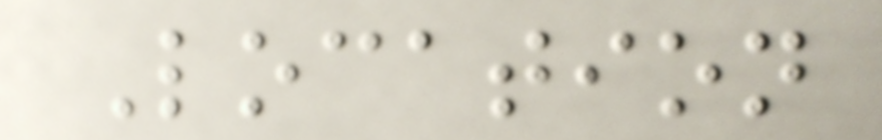Location
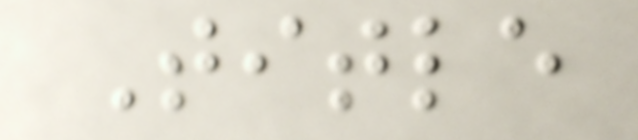Title
